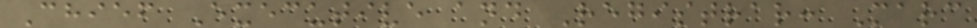Chief Executive and Registrar: Marc
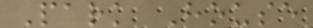Park House
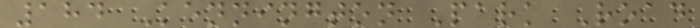184 Kennington Park Road
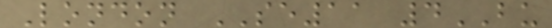London SE11 4BU
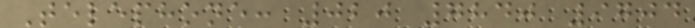Telephone: 020 7840 9704
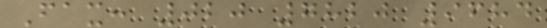Fax: 020 7820 9684
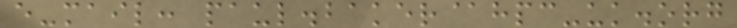e-mail: paul.baker@hpc-uk.org
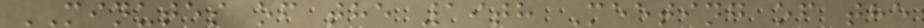MINUTES of the 19th Meeting of the
